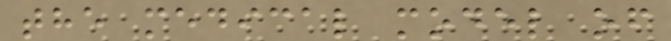the medical model of
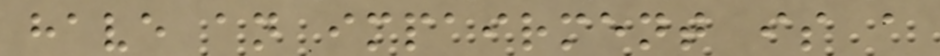have an impairment is a
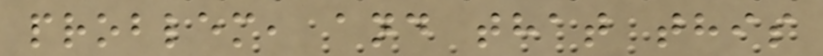problem, and that this
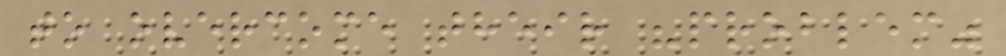to overcome their "problem"
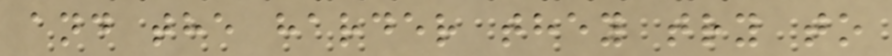and the harder they try to
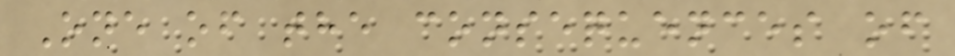One of the consequences of
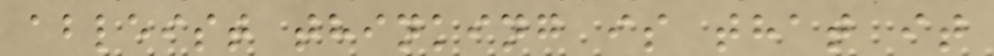ableist thinking is that it
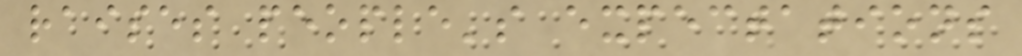raises people's expectations
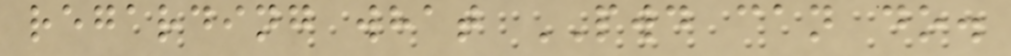regarding what PWD can do.
